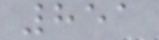851
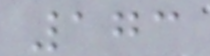173
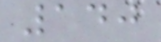140
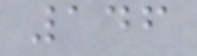146
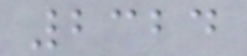2324
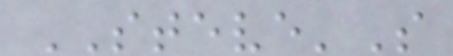STEVE'S
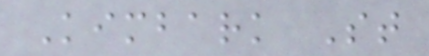Kimbark St
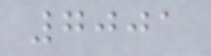7001
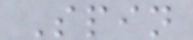Spin
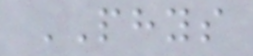PHYS
